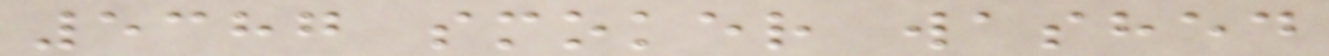5387 smoker washed
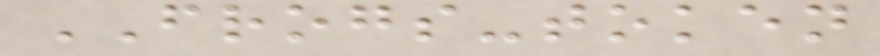FROGS-token
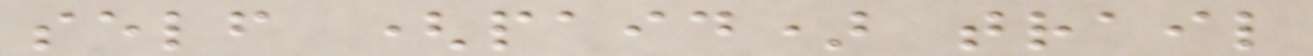self (paid) trail
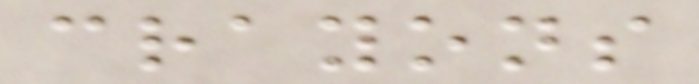crayons
